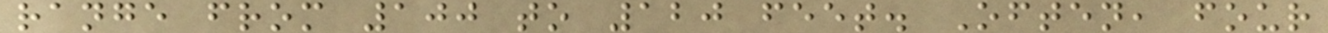range from 100 to 120 feet. Often, four
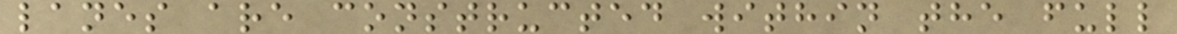lanes are constructed within the full
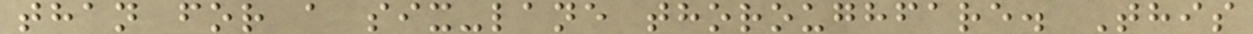than for a six-lane thoroughfare. This
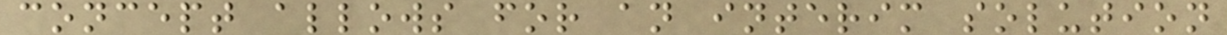concept allows for an interim solution
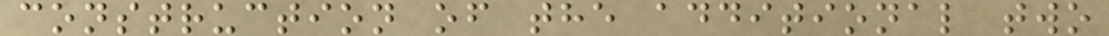construction of the additional two
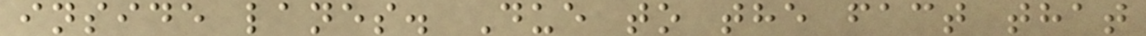inside lanes. Due to the fact that
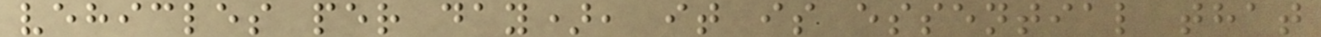vehicles per day), it is essential that
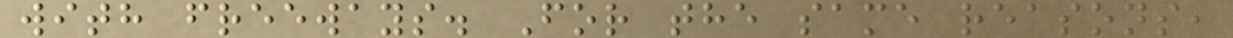with freeways. For the same reasons,
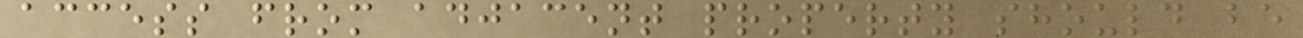access from adjacent property should be
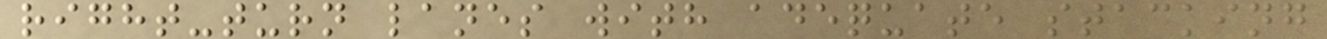right-turn lanes with adequate stacking
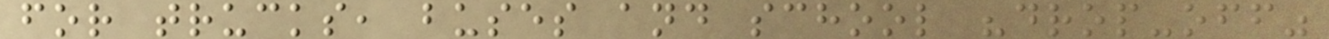for trucks, buses and school "drop-off"
